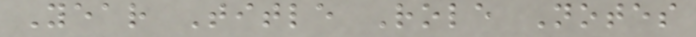Year Title Role Notes
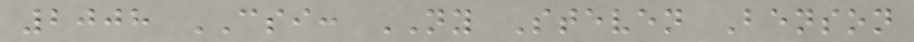2008 CSI: NY Steven Benson
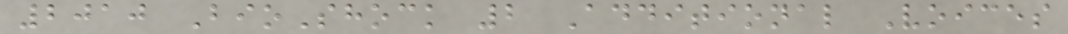2010 BioShock 2 Additional Voices
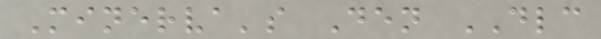Minerva's Den DLC
